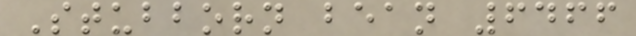Stubborn bean 6466
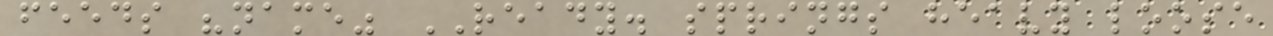feeds "name" READY. springs heavy loose
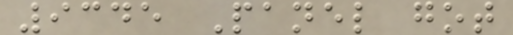9345 Panel got
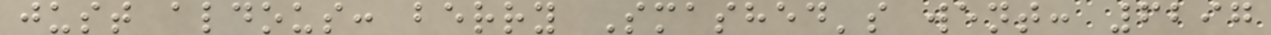just aldous: berry Smashed's went: 6297
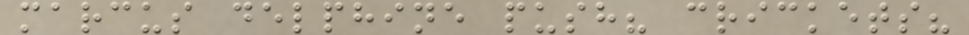marcus delphine push? crickets?
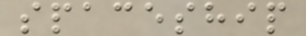spaceship
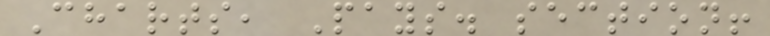Charts, Pays. section!
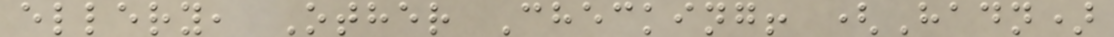ellery, Other Checking! (Hadn)
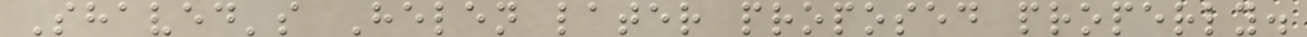Shaved's Helen later proposed properly.
